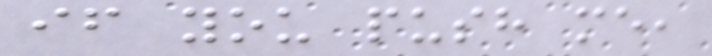if you push me,
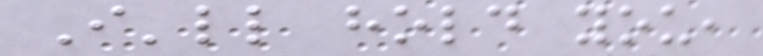I'll hold you,
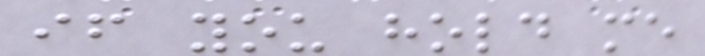if you hold me
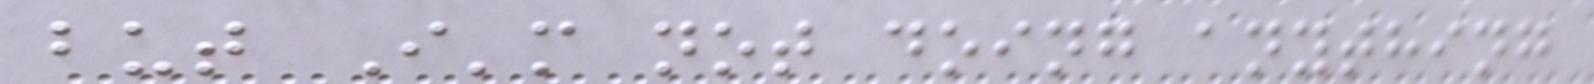but I'm not doing anything
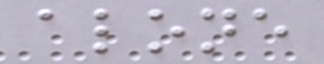alone
